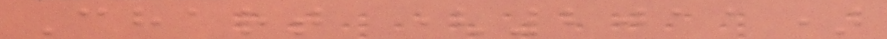Chart (2011)
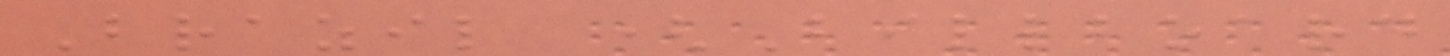Brazil (Billboard
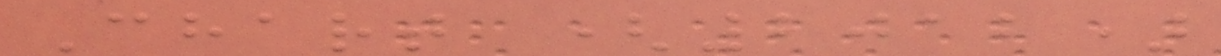Chart (2012)
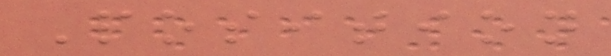Position
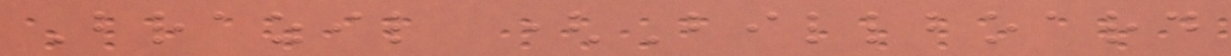Brazil (Billboard
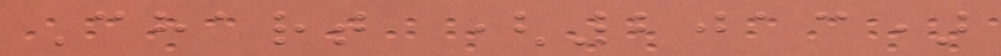Chart (2013)
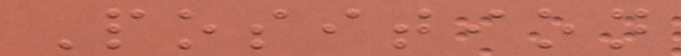Position
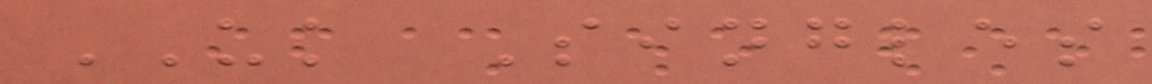UK Singles
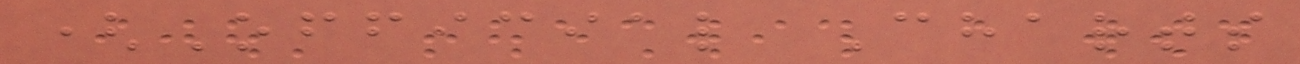(Official Charts
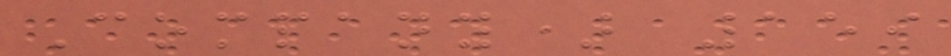Company) 159
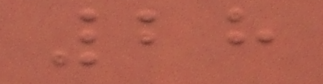28
